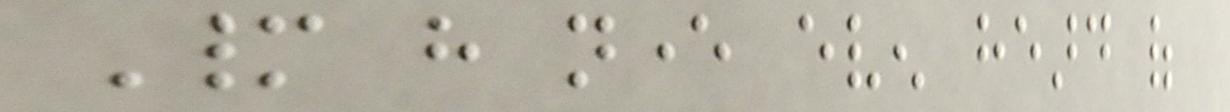Many have never even heard of
